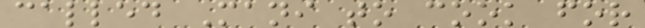called Mani to cook for
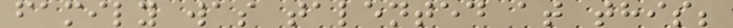family was talented at this;
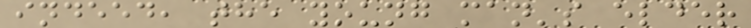indeed, the young man's elder
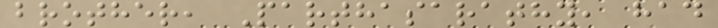brother, Parthasarathy, had
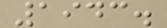1943.
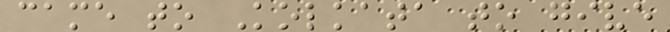came to Kolkata to give
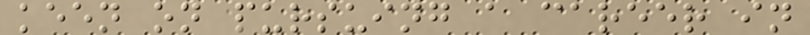keen on pursuing a career in
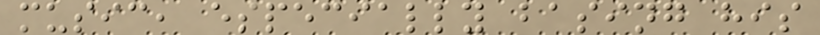music, especially basing his
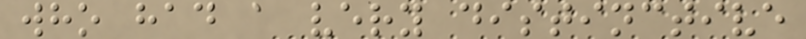who had a very distinctive
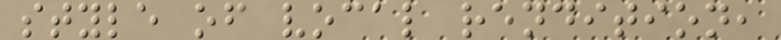style of vocal rendition,
